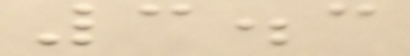3.3
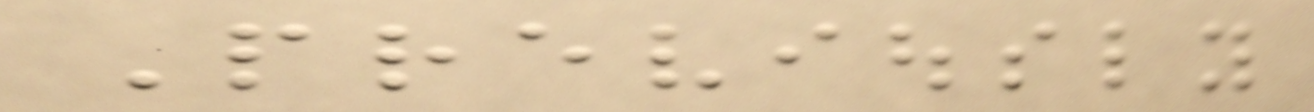Previously
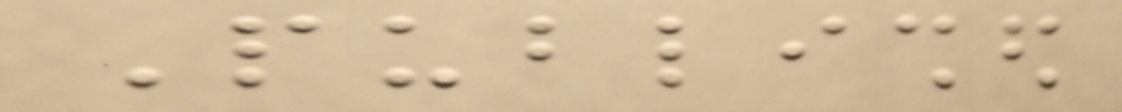Published
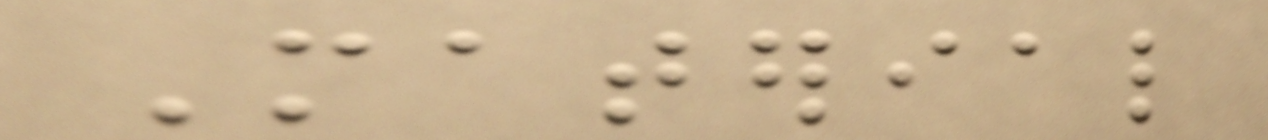Material
